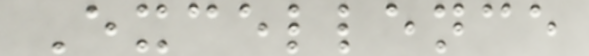Excellence
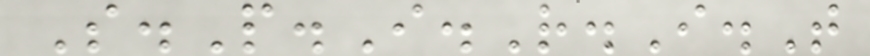S.P.I.R.I.T
